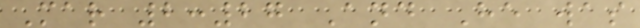Mar 2:27 And He was
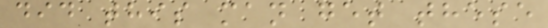did this man get these
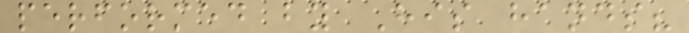performed by His hands?
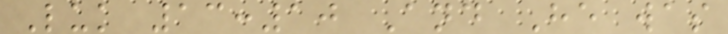Luk 13:10 And He was
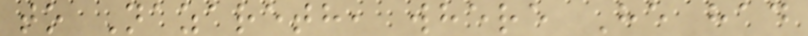to Nazareth, where He had
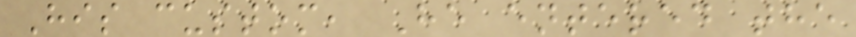His custom, He entered the
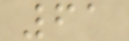61
